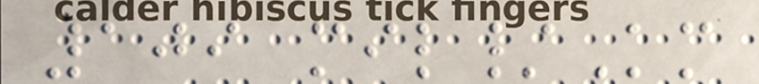109 mil/Km
